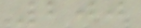200
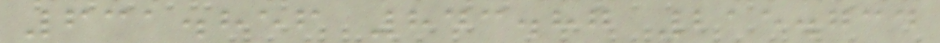631.856 843.87 215.734
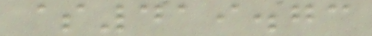$419.73
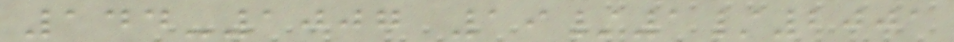144-1007 19/1/2001
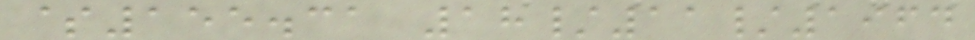$155.31 18/11/1964
